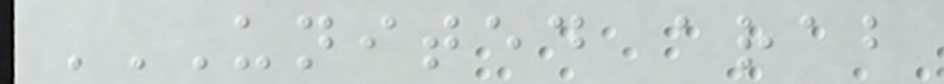UNITED ARAB
